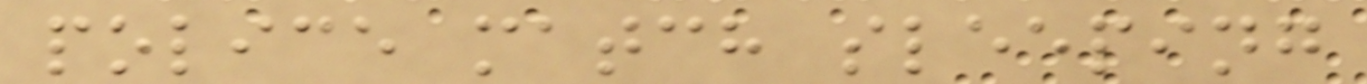police match sleeping
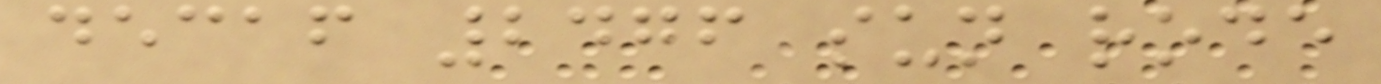decaf 2476 sun rode
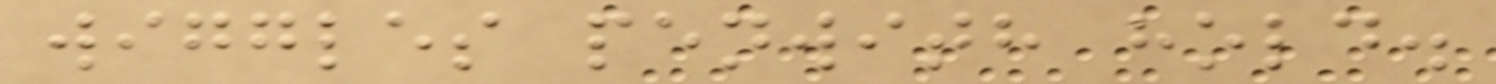wiggles penwith hold.
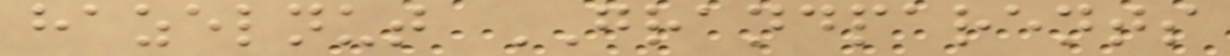hazelnut GRANDPARENTS
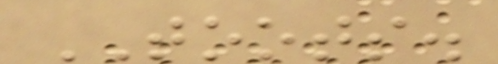TOOTS.
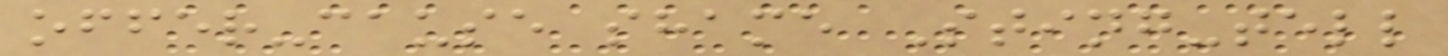offer-cause shame Sting-tell
